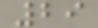29
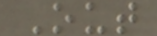Out
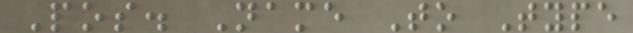Pos. Name To Type
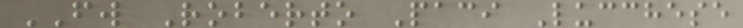FW Roberto Paci Lucchese
